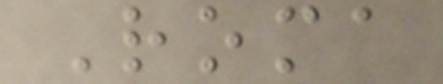Roma
